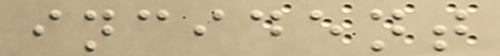incident
